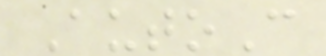AutoC
